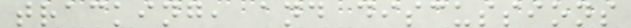tracking, and discussions
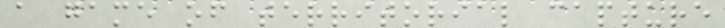a game of territorial capture
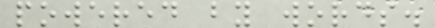powered by words.
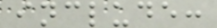include:
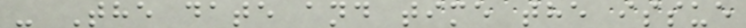- The date and time the issue
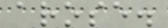arose.
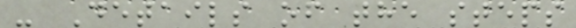- Details of the steps
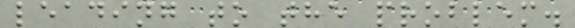leading to the problem.
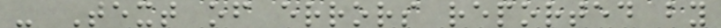- Text of errors reported by
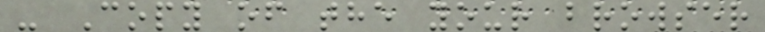- Copy of the your browser
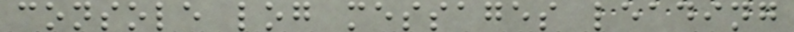console log messages leading
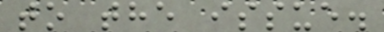to the issue.
